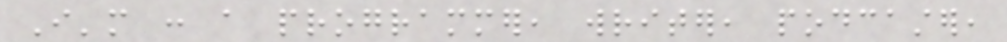I'm : a programmer, writer, podcaster,
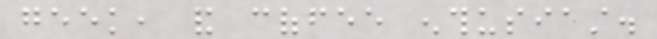geek, and coffee enthusiast.
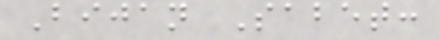Bijan Sabet:
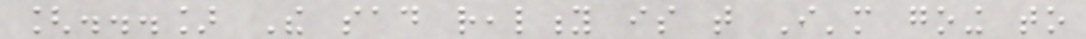[...] The sad reality is that I'm going to
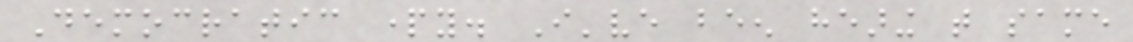Democratic party. I've been hearing that same
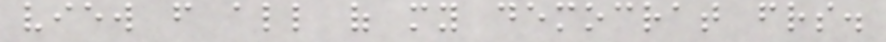view from all of my democrat friends.
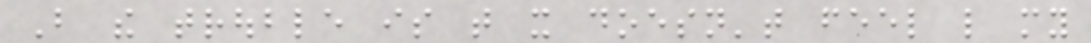But the trouble is that it doesn't feel like my
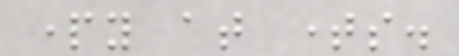party at times.
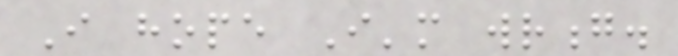I hope I'm wrong.
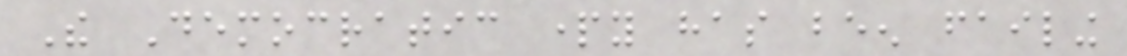The Democratic party has been failing
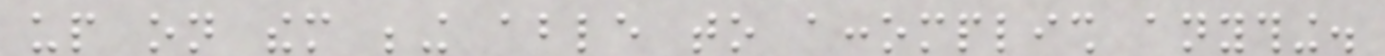up on them being able to accomplish anything.
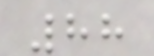88
